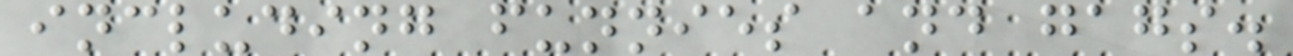including funnies and gags.
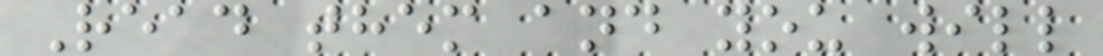Read them and you will
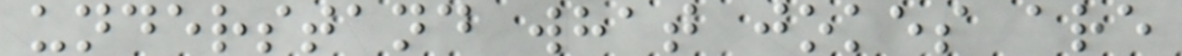understand what jokes are
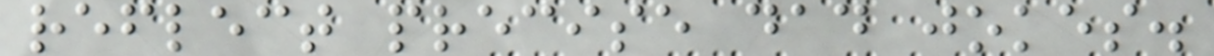reflect precise dad jokes.
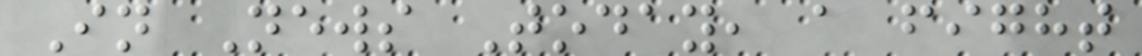In News Today, a fight
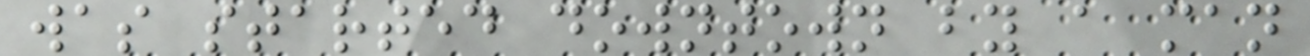was started downtown by a man
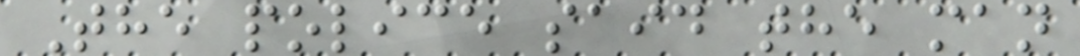The police said the man
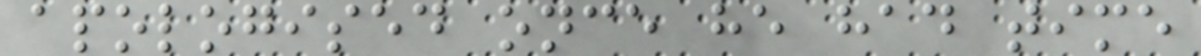apologised once he had time
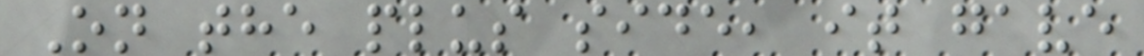On the plus side, it gave
